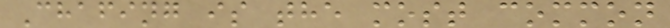Chafing is the most common
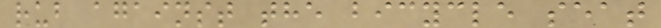rub against the bicycle seat
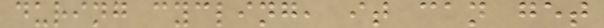during cycling, it can get
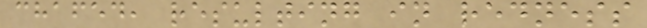chafed, resulting in redness
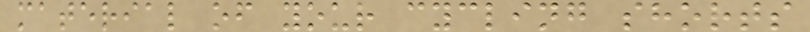material of your cycling shorts
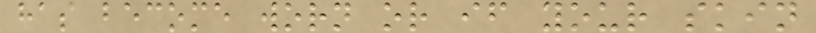has become worn or if your skin
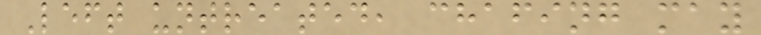Left untreated, chafing may
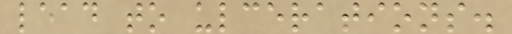lead to ulcerations.
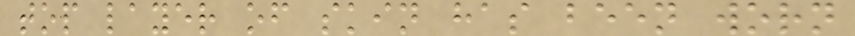top layer of skin has been worn
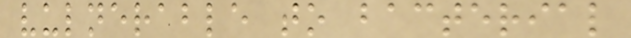vulnerable to bacterial
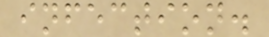infection.
